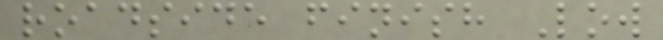roadside finish Low
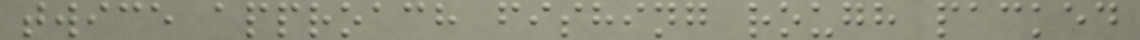twice approach fishing rough packed
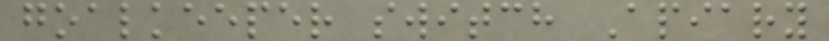goalkeeper switch Apiary
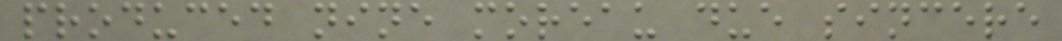produced nine moreau due sincere
